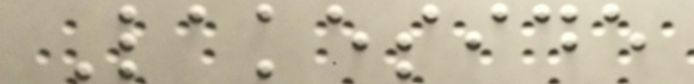Lakeside
